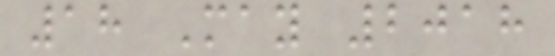18 May 2018
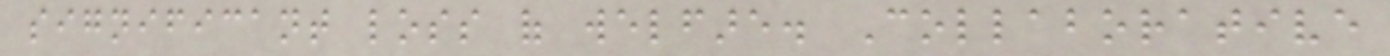significant loss of welfare. Collaborative
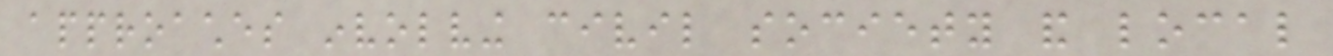approaches involving civil society and local
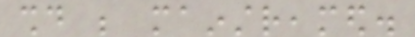should be mainstreamed.
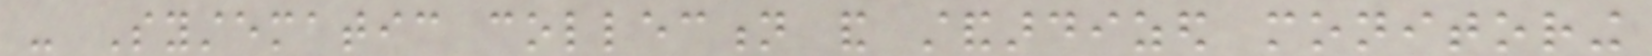- Systematic collection and standardized monitoring
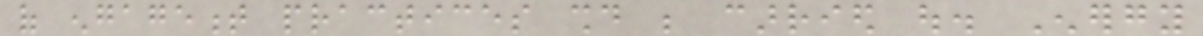of engagement practices should be carried out. Energy
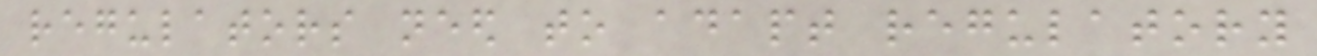regulators need to adapt regulatory
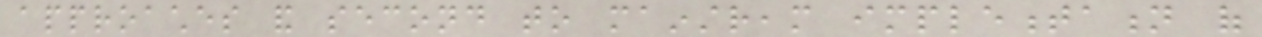approaches and second to mainstream implementation of
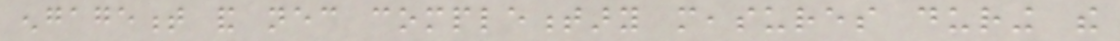engagement and necessary complementary measures during the
